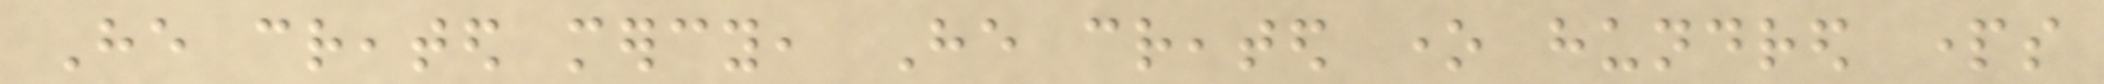He created mercy, He created one hundred parts
